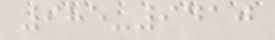985-9410
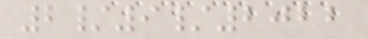2/9/2022
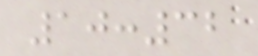10:32
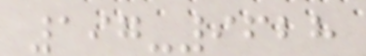197-9628
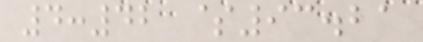4:42 $93.21
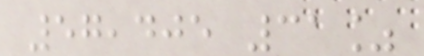57,405 31%
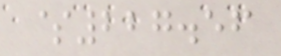$227.56
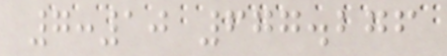7:10 677.276
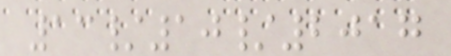13/10/2017
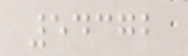54372
